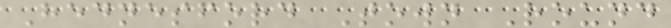Hednesford Town Round
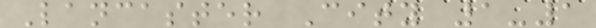Lancaster City 1-1
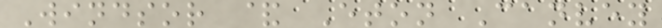Windsor & Eton Canvey
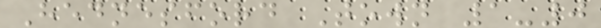Hednesford Town 1-0
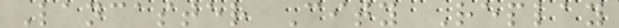Lancaster City Replay
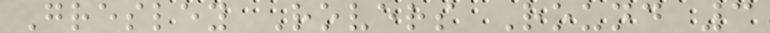Gresley Rovers Round 3
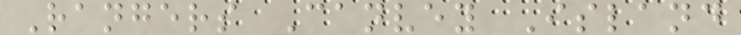Rangers Canvey Island
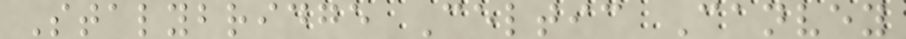Stalybridge Celtic Canvey
